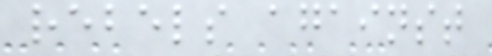rebels against
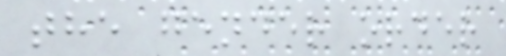the gender order
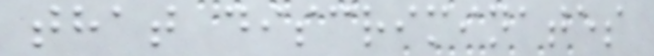that discriminates
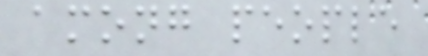among people
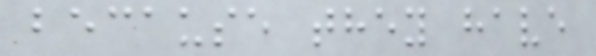because they have
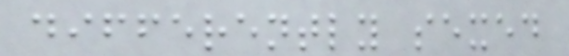differently sexed
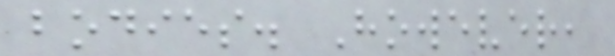bodies. However,
